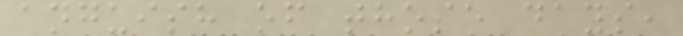anguish of those days,
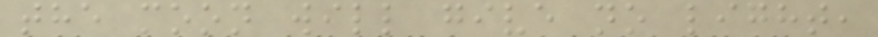the moon will give no light,
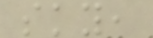sky,
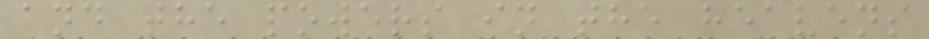and the powers in the heavens
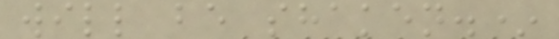will be shaken.*
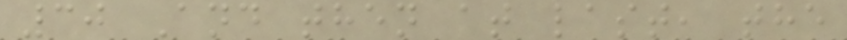30 And then at last, the
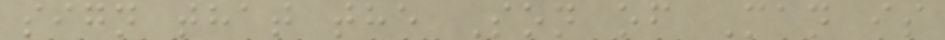sign that the Son of Man is
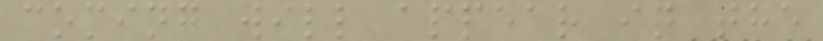coming will appear in the
